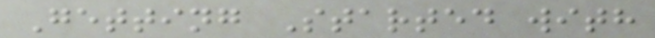Getting Started with
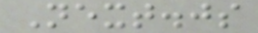Next.js
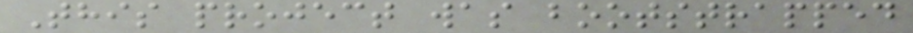This project was bootstrapped
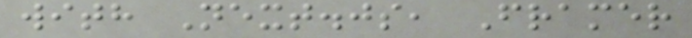with Next.js, Framer
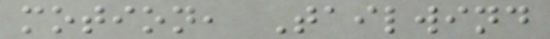motion, Tailwind
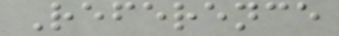Reference
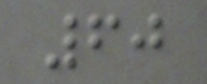60
